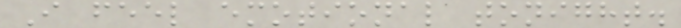I feel emotional tonight.
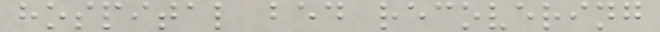hospital bed recovering
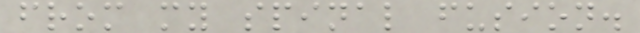from my spinal fusion.
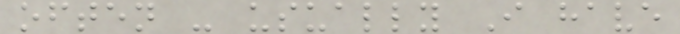often - usually I have
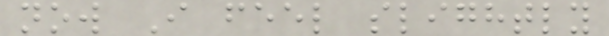now I feel slightly
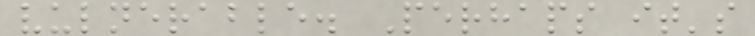vulnerable. Perhaps it's
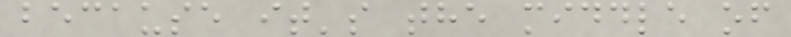because it's the middle of
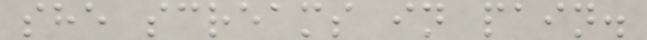she screams in pain.
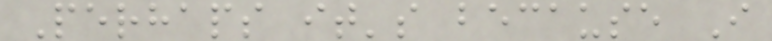Perhaps it's because I
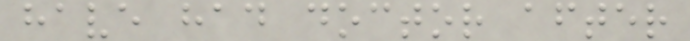have had doctor after
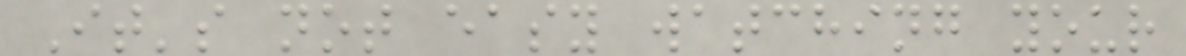It's not easy watching your
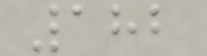182
